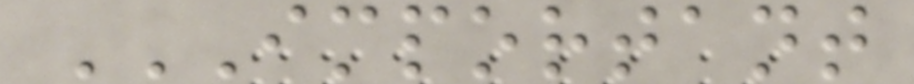IMPORTANT
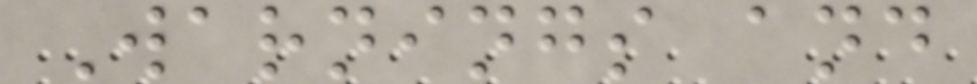Warnings and
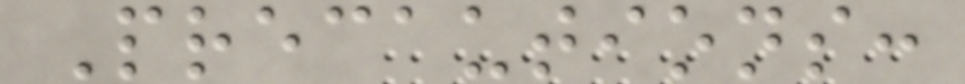Precautions:
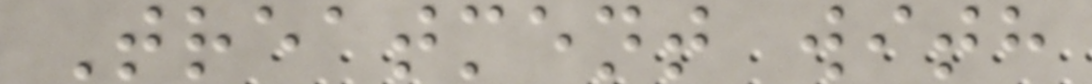Treatment with
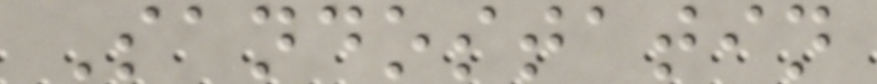Sandostatin
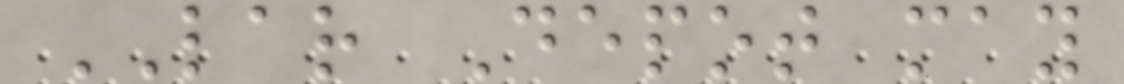LAR Depot may
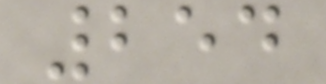254
